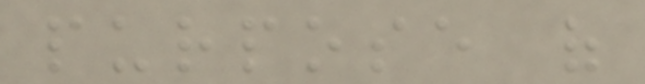purpose of
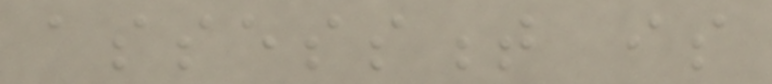assessment is
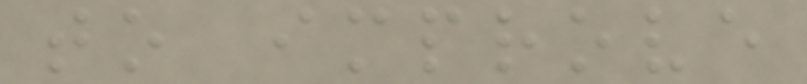to improve
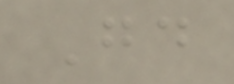Good
